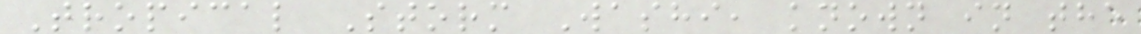Tropical Storm Washi, known in the
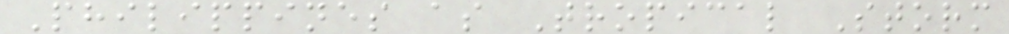Philippines as Tropical Storm
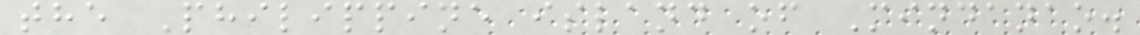the Philippine island of Mindanao.
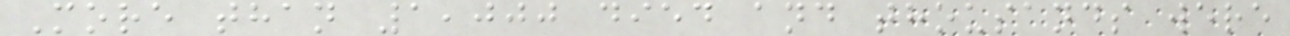More than 1,000 died and thousands were
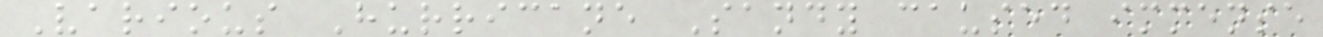Various Hurricane Sandy caused immense
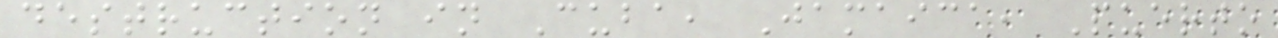destruction in Cuba, Jamaica, Puerto
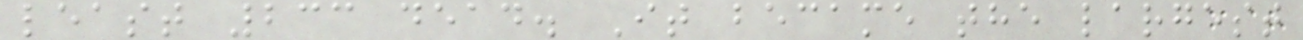least 233 dead. It became the largest
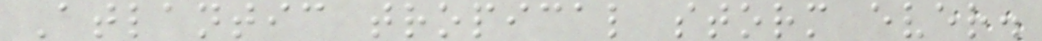Atlantic tropical storm ever.
